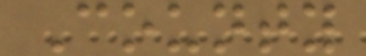County
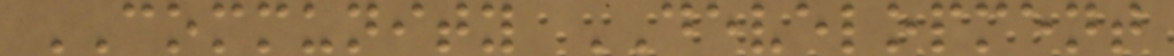COMMUNITY DEVELOPMENT
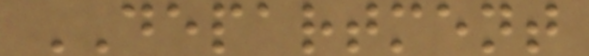DEPARTMENT
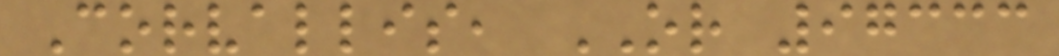Corvallis, OR 97333
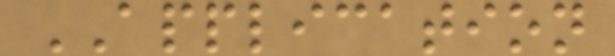APPLICATION
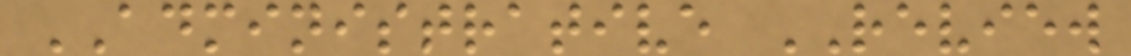ADMINISTRATIVE REVIEW
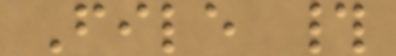File #
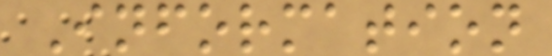Information
